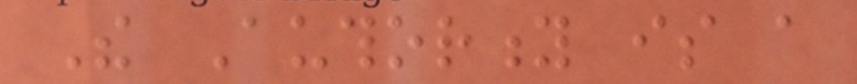The Authority is a
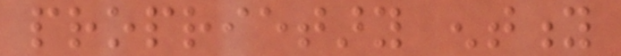proprietary entity
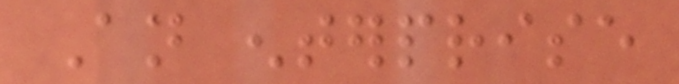An enterprise
